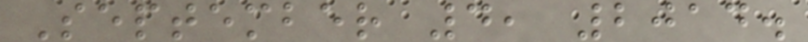September 4, 2014.
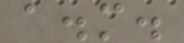a.m.
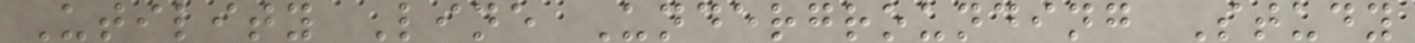Utility Line Undergrounding Study
